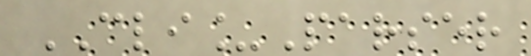CLI_Parser
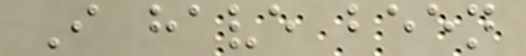I have been
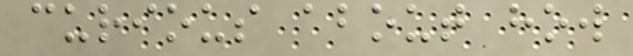curious about how
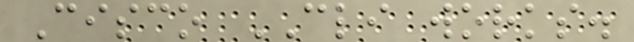Cisco CLI works.
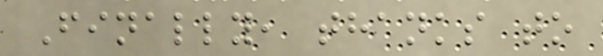Finally, thanks to
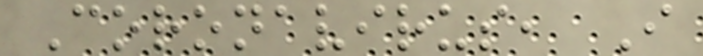Coronavirus, I
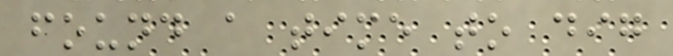found a time to dig
